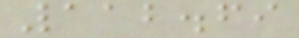112.69
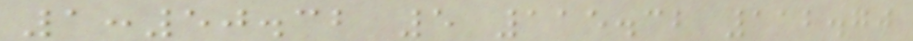1:50.32 5 115.32 112.70
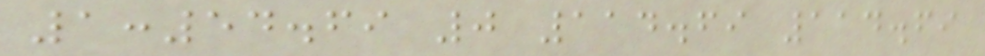1:54.69 0 114.69 114.69
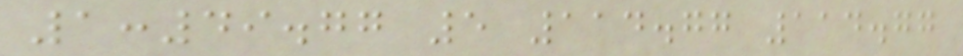1:49.77 5 114.77 114.77
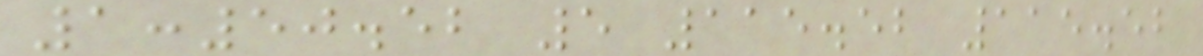1:50.52 5 115.52 115.52
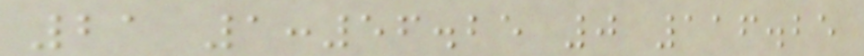21 1:56.25 0 116.25
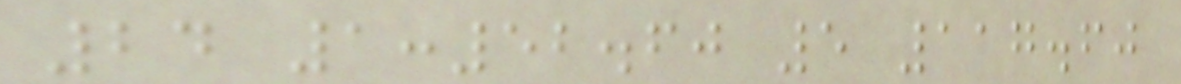24 1:52.60 5 117.60
